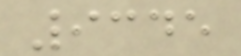9345
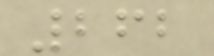262
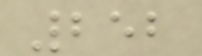252
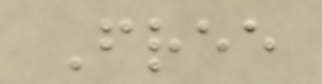Free
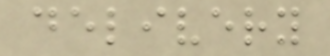delivery
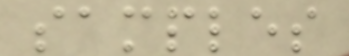samples
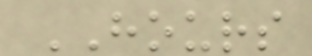HOURS
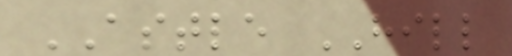ASTLE HILL
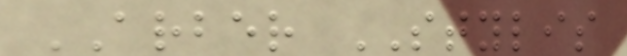ARBER STYLIS
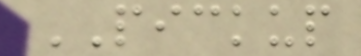PICKUP
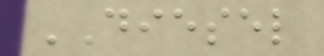DIESEL
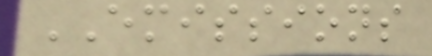EMISSIONS
